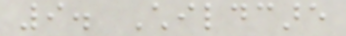9. Childcare
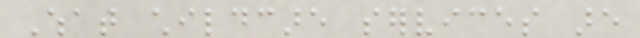What childcare services are
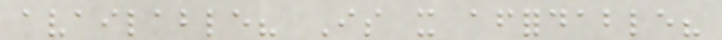available? Is it affordable?
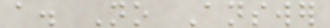a. No Answer
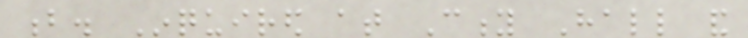b. Inquired at City Hall and
